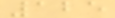125
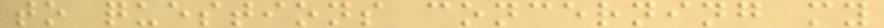to questions concerning my
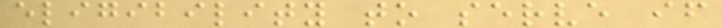eligibility to serve if
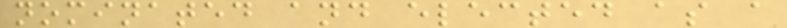nominated and elected as a
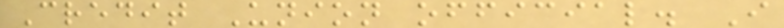Credit Union official. I
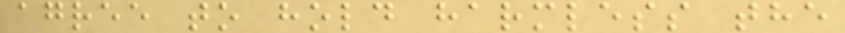agree to hold harmless the
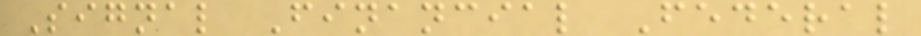Signal Financial Federal
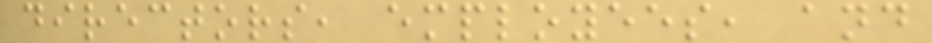directors, employees, and
